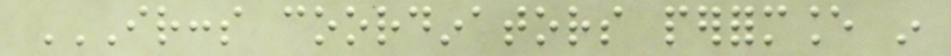IRCCS COORDINATORS PERFORMANCE IN
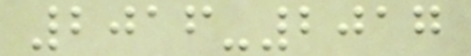2016-2017
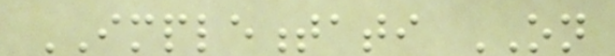IMPLEMENTATI ON
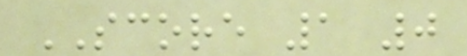SCORE 1 0
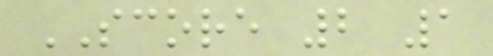SCORE 2 1
